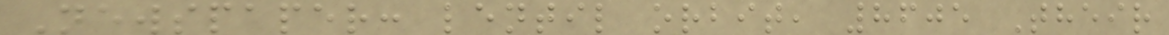Newspaper: lentil orbit, 8605 Their
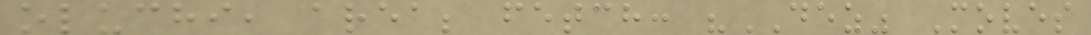oluchi, area; fetch: "DEZ" Moves
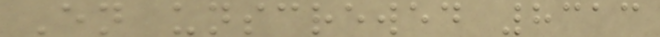En unscrewed 8313
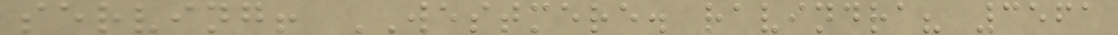serving! WESTMERE. ravindra? 3561
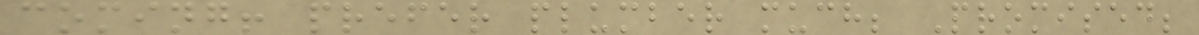coming! prefer plumber much; Promised;
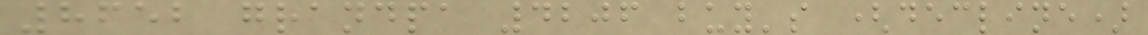8652 grandpa 4206 buy's (decline)
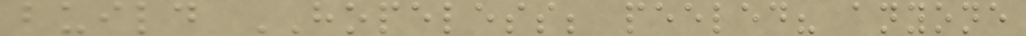build HOPELESS; peeled? anyone
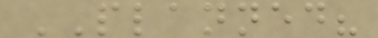PLANNED?
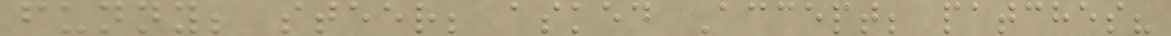funny; steer; asked Accept; patches?
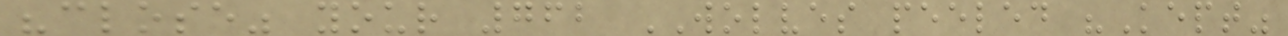"close" your 762 WOLVES peeled "Kept"
